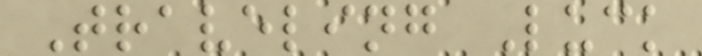Traveling Luck
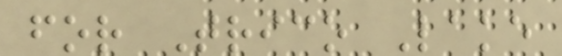for Trico Lake
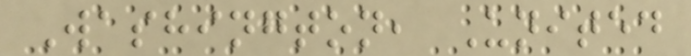Washington, United
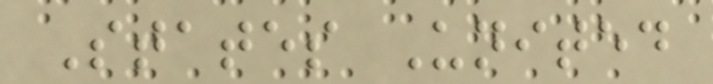States United
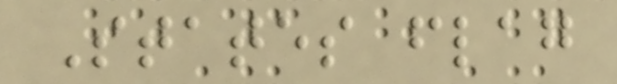States flag
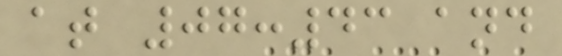at 07:43 and
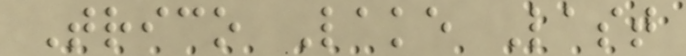Trico Lake Last
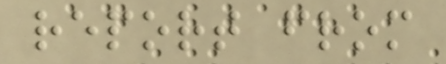report from
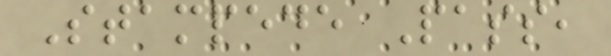Stampede Pass,
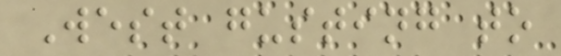West gusting to
